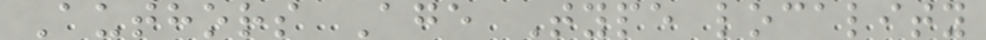Authors Age Type locality
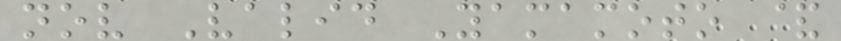nov Valid Yamamoto &
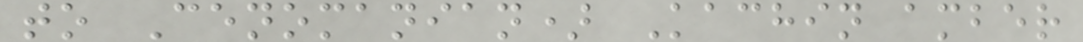to Cenomanian) Kachin amber
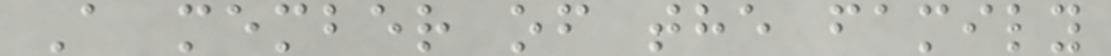A member of the family
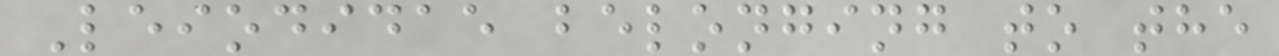Leiodidae belonging to the
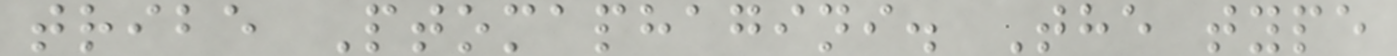tribe Ptomaphagini. The type
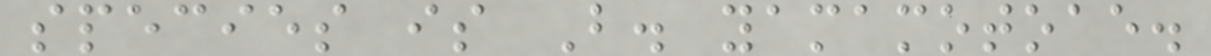species is B. yamamotoae.
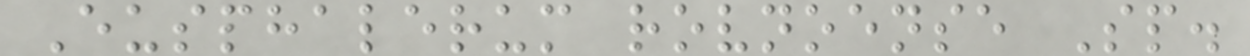Eusphalerum rovnoense Sp.
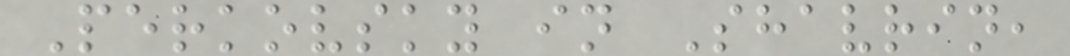Perkovsky in Shavrin,
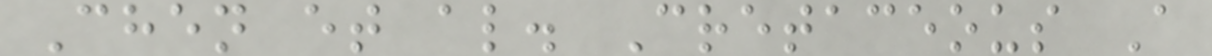Chen et al. Cretaceous A
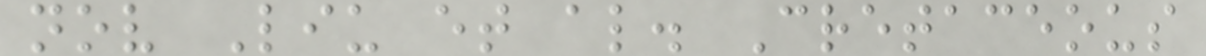nov Liu et al. Cretaceous
